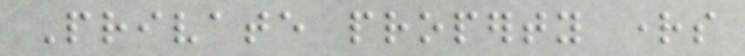Private property rights
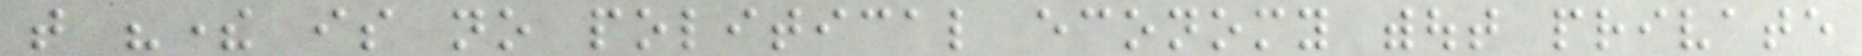that "there is no political economy without private
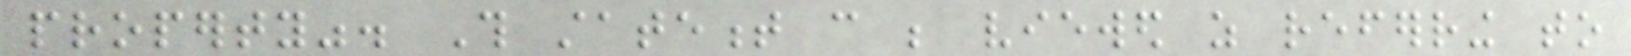property". This statement can be viewed as referring to
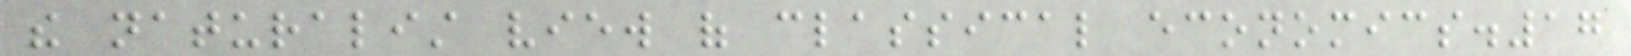the naturalist view of classical economics.17
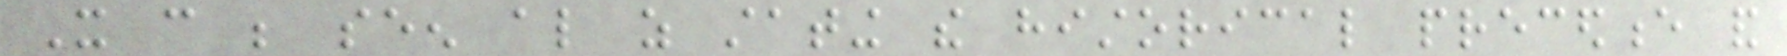It can be seen also as stating the historical precedence and
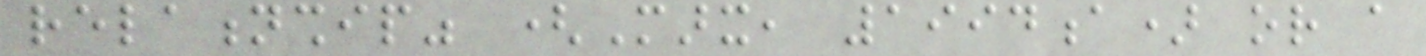relationship" (Marx, 1994a) or a
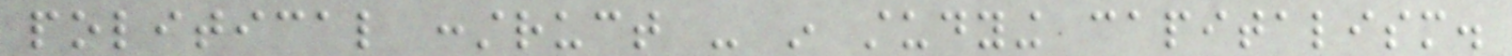political construct - in studying capitalism.
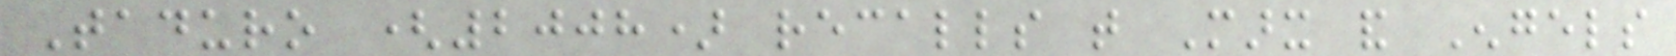Taduro (2008) recalls that Marx and Engels
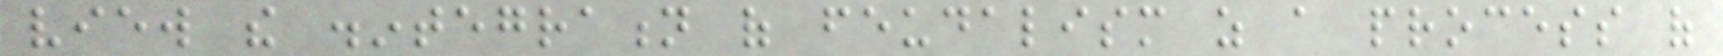view the disintegration of feudalism as a process of
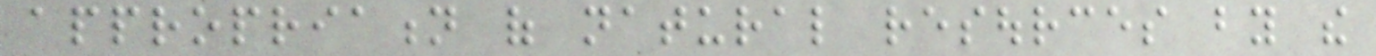appropriation of natural resources by the
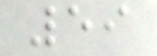59
